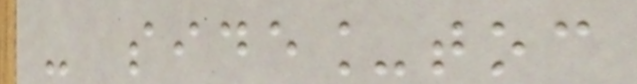- side_toc
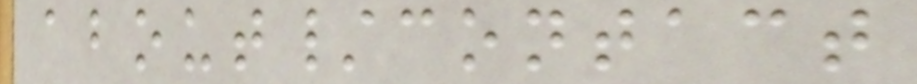about/contact
